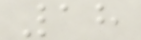18
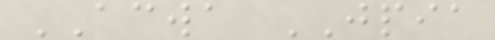ACWA JPIA
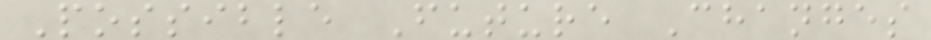Possible Future Changes
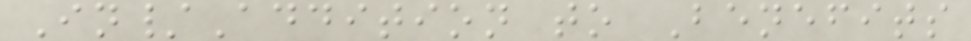In/Addition to Benefits
